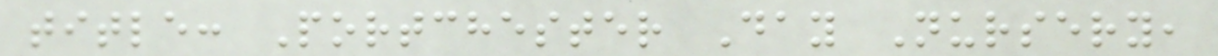title: Portchester Day Nursery,
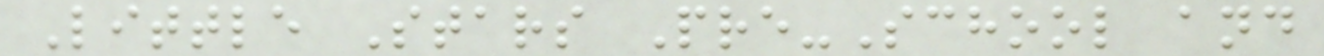Little Stars Pre-School and
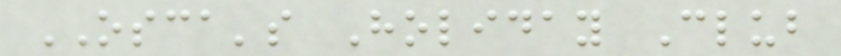OSCA's Holiday Club
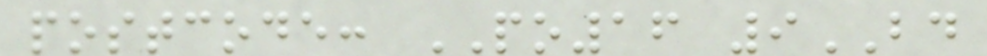postcode: PO16 9BD
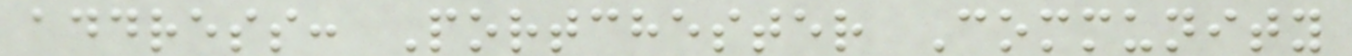address: Portchester Community
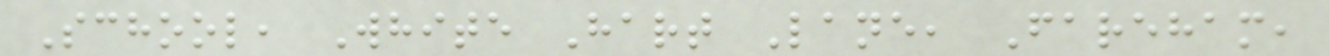School, White Hart Lane, Fareham,
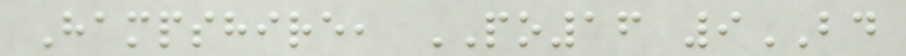Hampshire, PO16 9BD
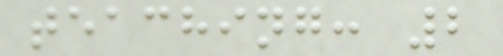teaching: 2
